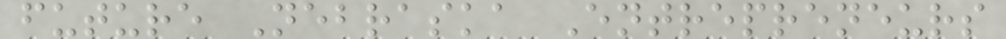future Nebraska Entrepreneurs
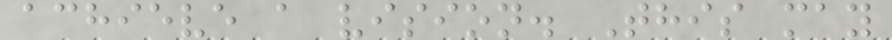achieve a vision. This may
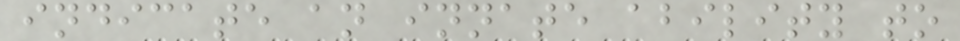indicate an innate ability to
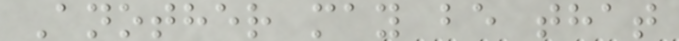Another may be that
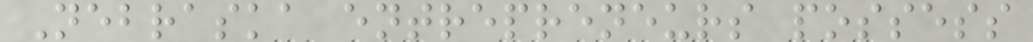Nebraska entrepreneurs possess
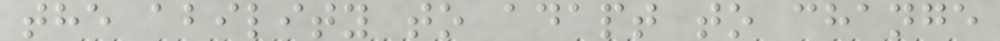the ability to adapt to change
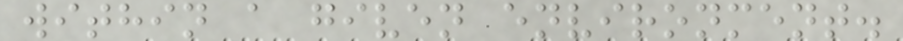within a given environment.
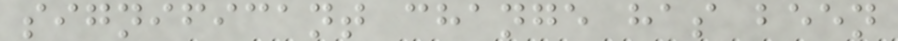significant change has been
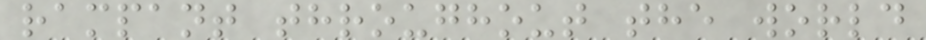rampant throughout the world
